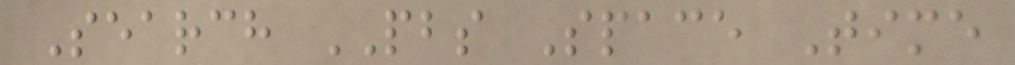Search PBS Space Time
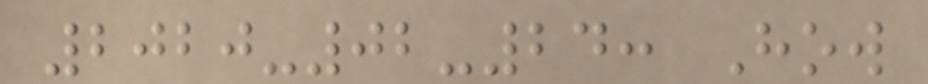2020-02-24: How
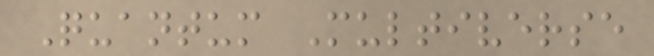Quantum Multiverse
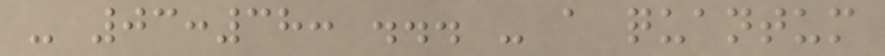- 03:38: ... - a quantum
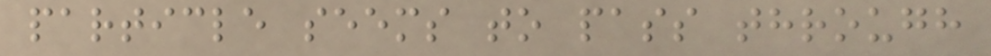particle seems to pass through
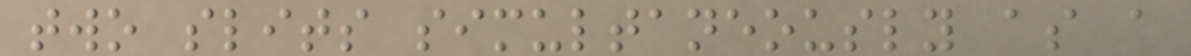two slits simultaneously as a
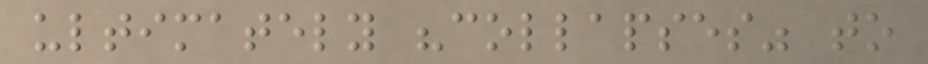ultimately "collapses" to
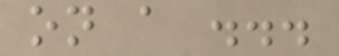on a ...
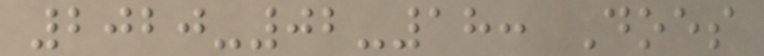2020-02-18: Does
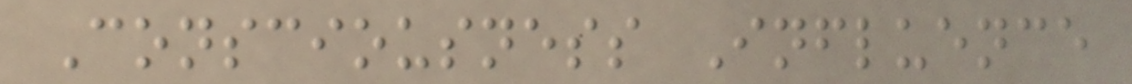Consciousness Influence
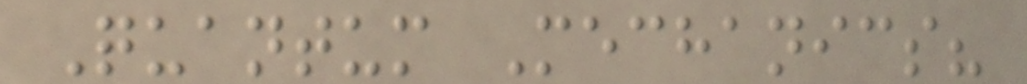Quantum Mechanics?
